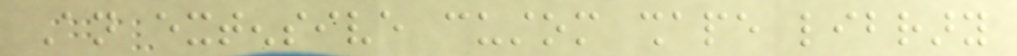An extensive custom shape library
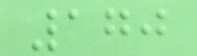170
